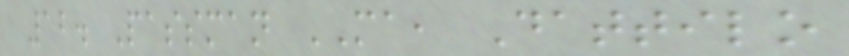12. Passman MA, Dattilo
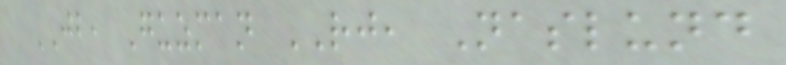JB, Guzman RJ, Naslund
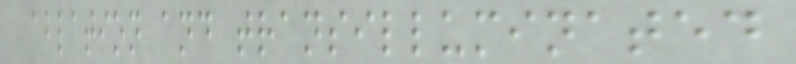ablation and transilluminated
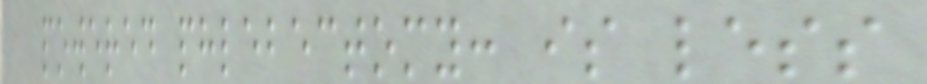powered phlebectomy: is less
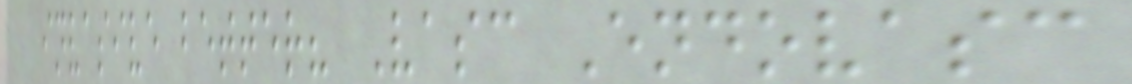invasive better? Vasc Endovasc
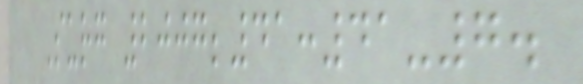Surg 2007;41:41-7.
